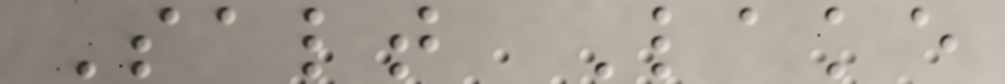Salt Lake
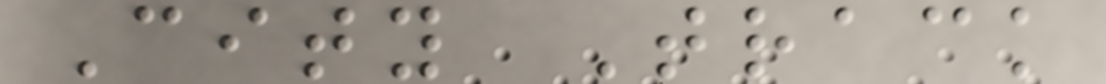City Track
